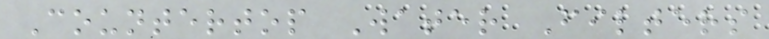Countertop Water Filters
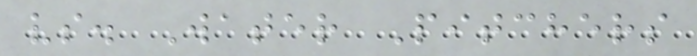vs. Water Pitchers
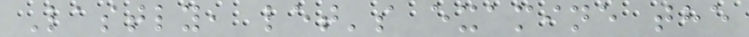Lastly, let's examine the
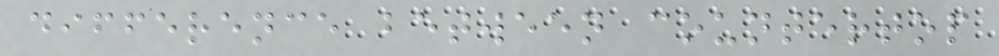difference between countertop
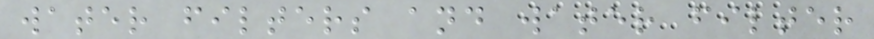water filters and water filter
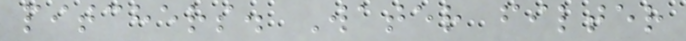pitchers. Water filter
